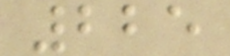225
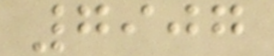7907
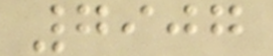7907
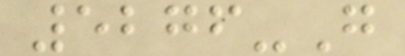5276-G
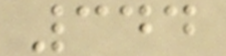344
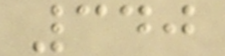340
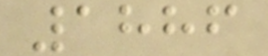1886
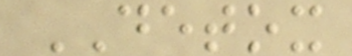DETOX
